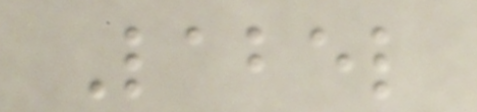Label
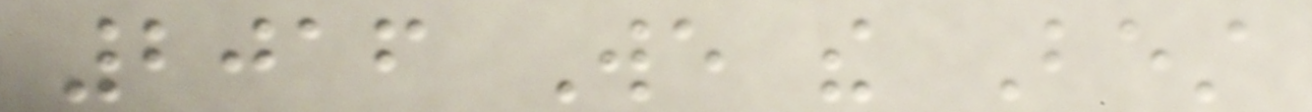2016 We the Best
